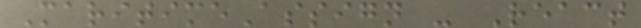MaritimeAssign - React
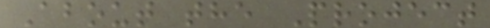About the Project
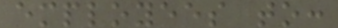employees to:
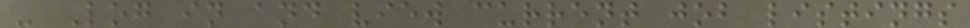- Log in and view current job listings
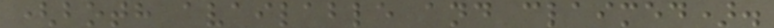(both available and claimed).
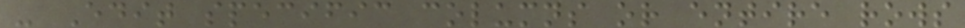- Edit specific columns or entire rows
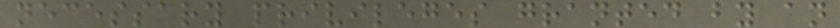necessary privileges granted by an
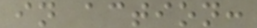in action:
